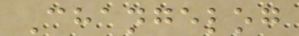Changelog
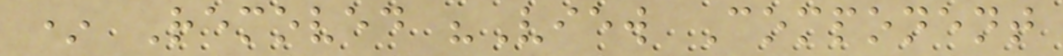* Removed "View Component
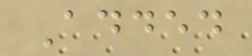Added
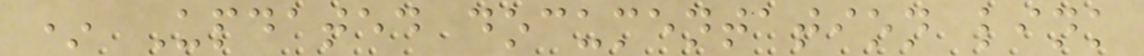* Updated documentation link
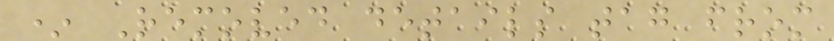* Removed details tag from
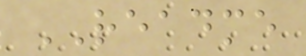README
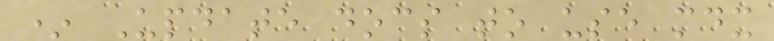* Update docs to use mdx
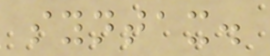syntax.
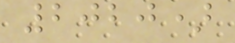2020)
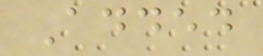Added
